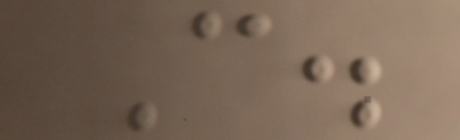C.
